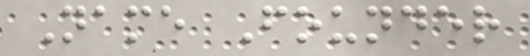Name Founder
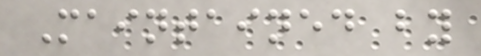Maintained by
